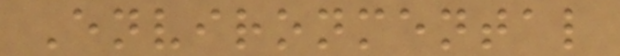Environmental
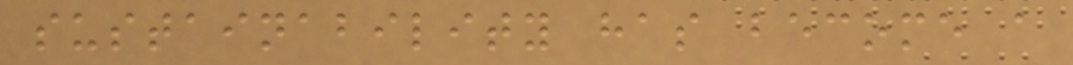sustainability has become a
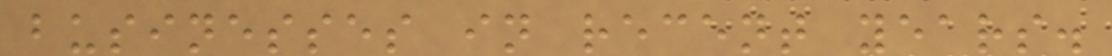businesses in recent years.
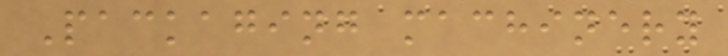Packaging machinery
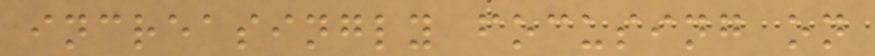increasingly focusing on
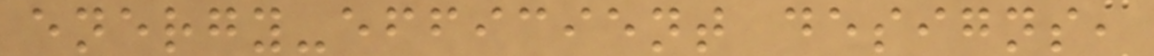energy-efficient designs,
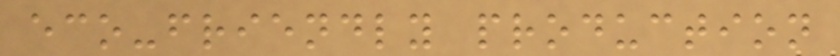eco-friendly production
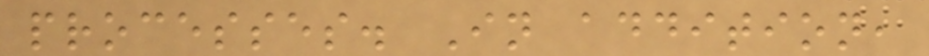processes. In addition,
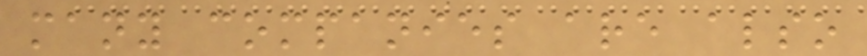many companies are also
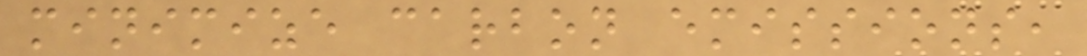minimize carbon emissions,
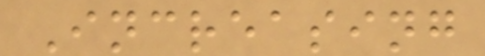Increasing
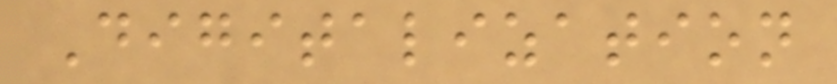Digitalization
